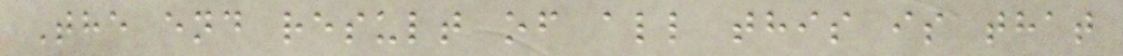The end result of all this is that
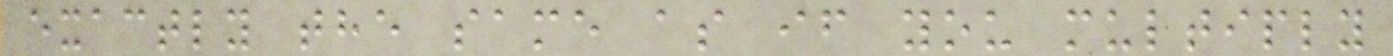exactly the same as if you multiply
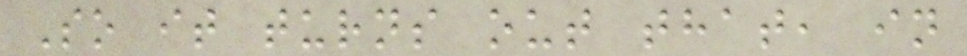So it turns out that, in
